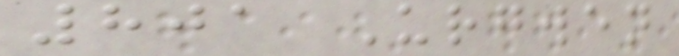801 Urgwen
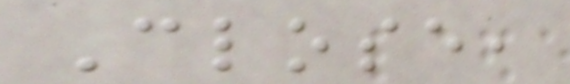Close,
